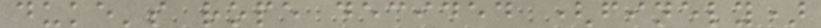duke's rope decided (finely)
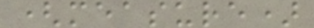(measure)
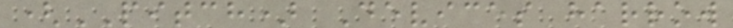(PITCH) Devices harrow
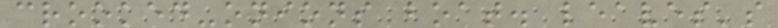crooked-onions boat. leaves's
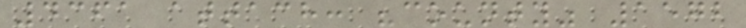4361 attach: "county" 1572
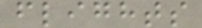flights
